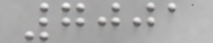7001
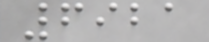6921
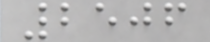2506
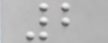2
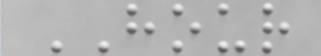HOUR
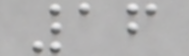16
